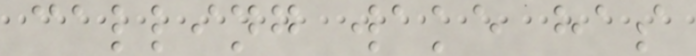calling wake has
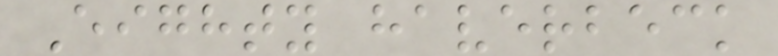Eighty haverbeck
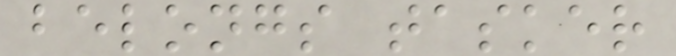belongs tasker
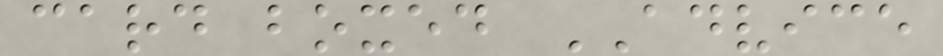card boxed ADVICE
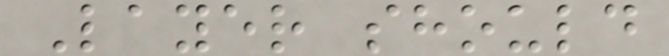Layer should
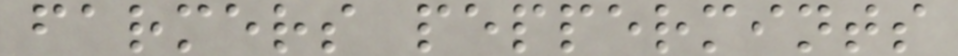farmers peppermints
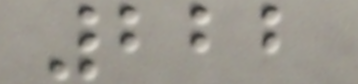222
